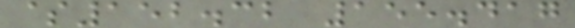$152.32 155.417
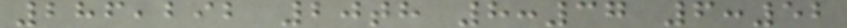286,292 20th 8:37 6:52
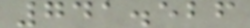741.526
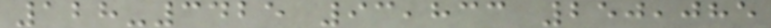128-3425 93,833 250,085
